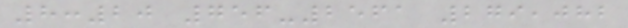8:20 756-2561 279,082
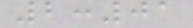2:01
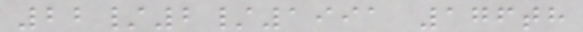22/2/1991 176th
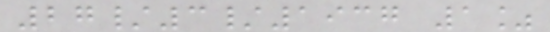27/3/1937 1%
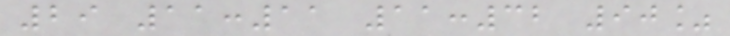29 11:11 11:32 90%
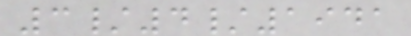3/4/1941
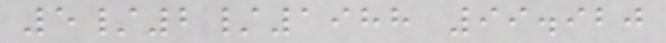5/2/1988 99.920
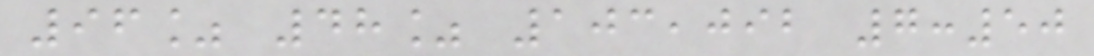96% 48% 103,092 7:50
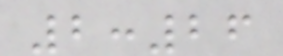2:26
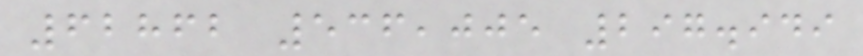62862 536,005 297.949
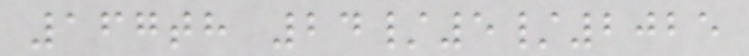167th 24/5/2025
